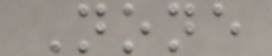None
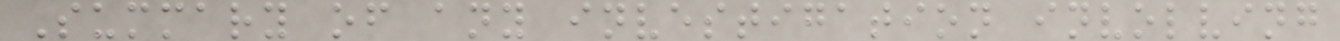Summary of any investigation involving
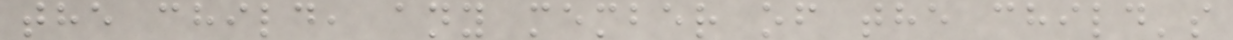the child, any member of the child's
